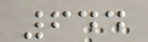644
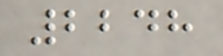2248
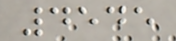4545
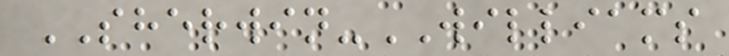SHERWIN-WILLIAMS
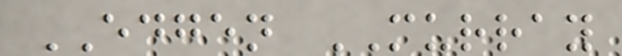EDGEN MURRAY
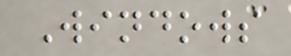Windows
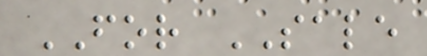FOR SALE
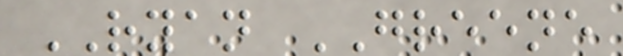RYAN GREENE
